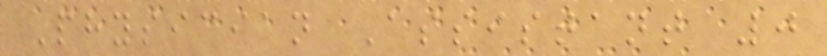Physician Assistant 0
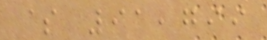$ 91,799
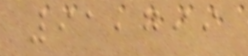91,799
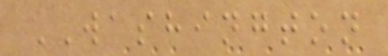WASHINGTON
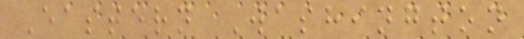Eastern Washington
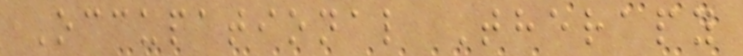Occupational Therapy
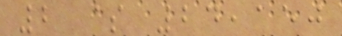2 $ 24,150
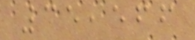35,566
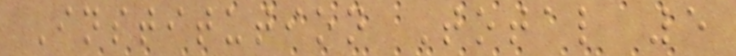Institution Total 5
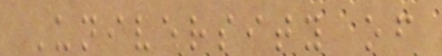University of
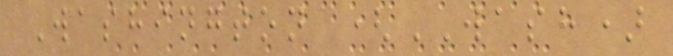Washington (WASH)
